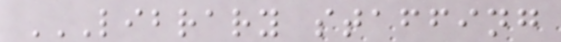LIBRARY STAFFING
